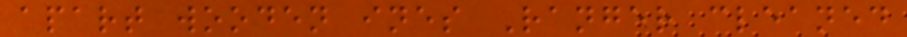apart wooden ines Ranger cleaned
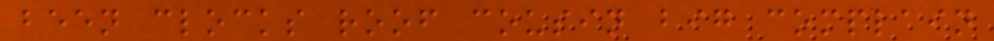been clocks roof cousin big complain
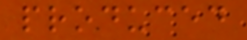produced
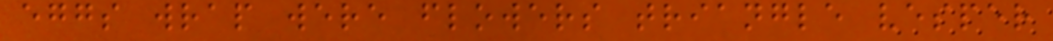eggs wrap were flowers triangle vesper
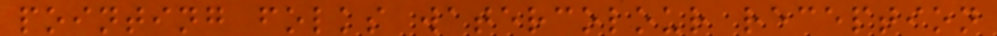pointing folks watercolour reception
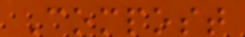Compost
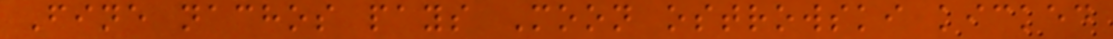Fine nachos pays Moon ostrowski kicked
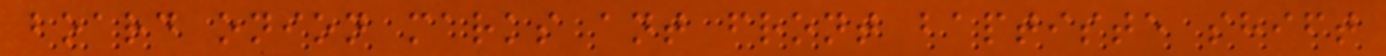board onion marks ant front baptiste shift
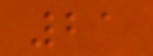21
